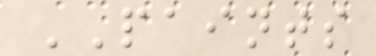PAINTS
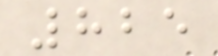825
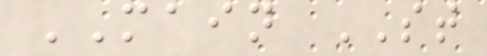MAIN ST
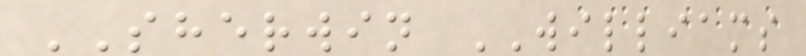SHERWIN WILLIAMS
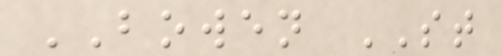BOWEN ST
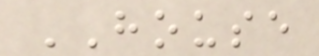HOUSE
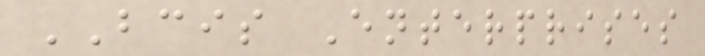BCIS Enterprises
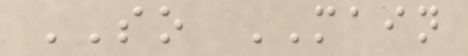SO MAIN
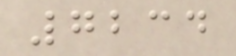7234
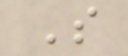S
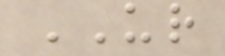UR
